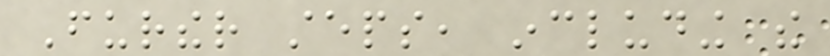Further steps, including the
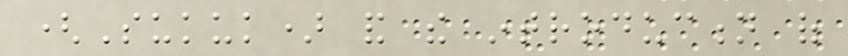(Sukuk) and the introduction of
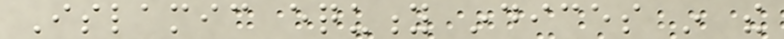Islamic equity indices in the
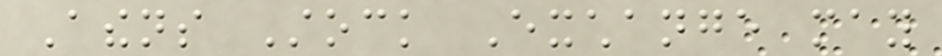Athens Stock Exchange may
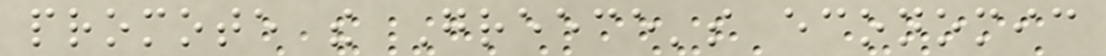promote the Greece's economic
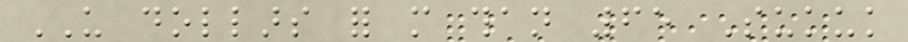US dollars for more than 65 Sukuk
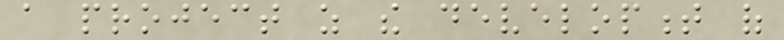a project as the development of
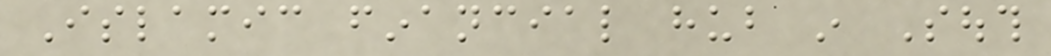Islamic financial hub in South
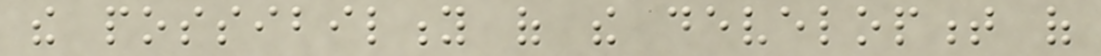the possibility of the development of
